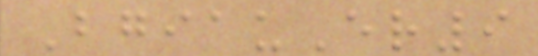BgiauEr9
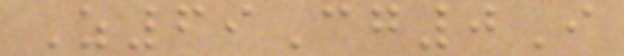Z69Cg0I
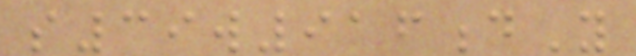s39w916dY
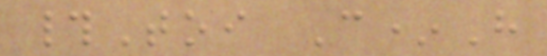#Toi C*H
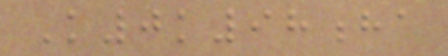K0k98ha
